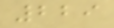229
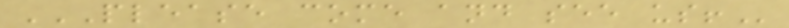PLEASE COME AND SEE US!
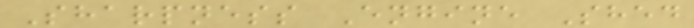Sharpness Engine Shed
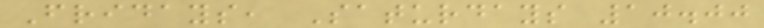Fridays, Saturdays 10.00
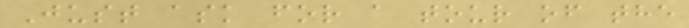Just ask for a tour of the
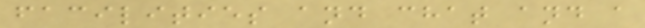facilities and chat and a
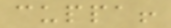cuppa!
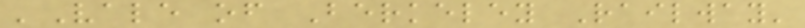'Vale of Berkeley Railway'
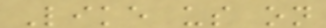Like us on
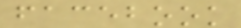facebook
